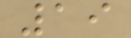19
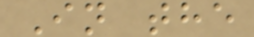In the
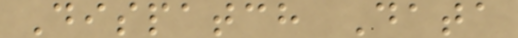Dispatch Data
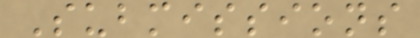Submissions
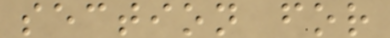section for
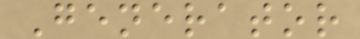Generator
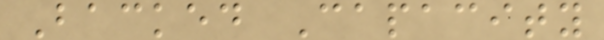Backed Capacity
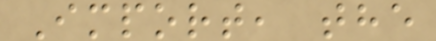Import, the
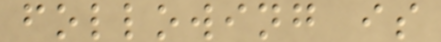following is
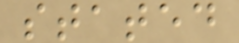stated
